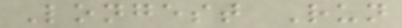Longest Run
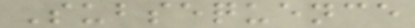Subsequence
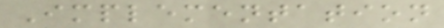Implementation
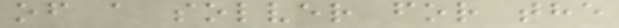of a solver for the
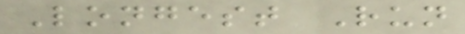Longest Run
